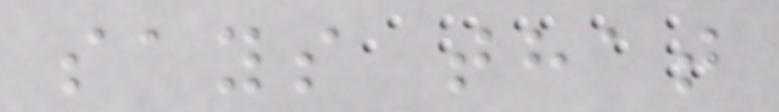says that
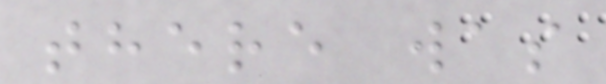there was
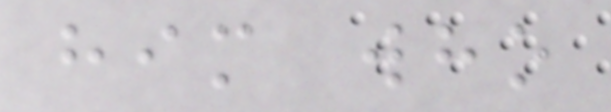him who
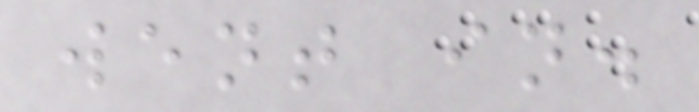went in.
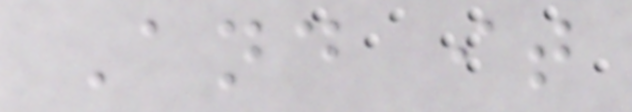And it
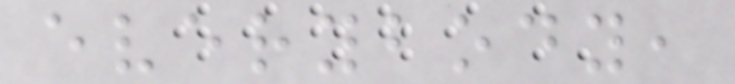everybody,
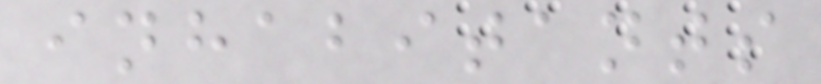inhabitants
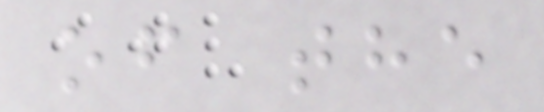of the
